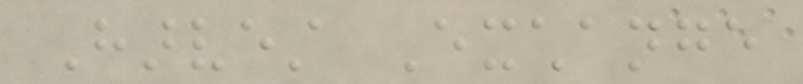Harvest Exchange
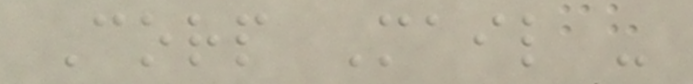Corp Mail -
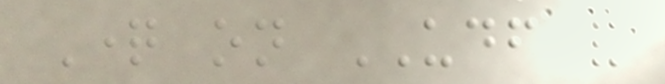Question on UDF and
